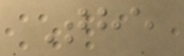The
